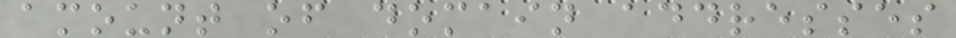amount of domain addresses
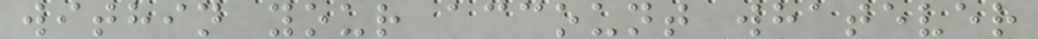within your account whatever
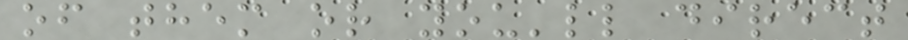of them or you'll direct
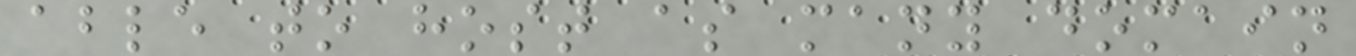able to host as many domain
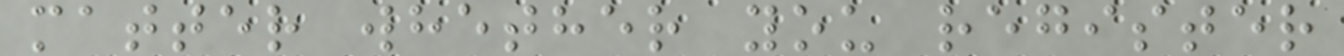matter whether you register
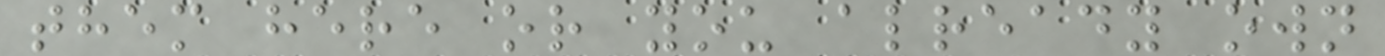them here or you already own
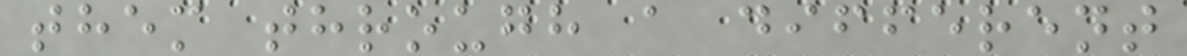them through a different
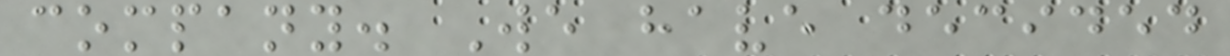company. We have decided
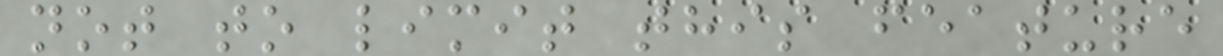not to limit this feature
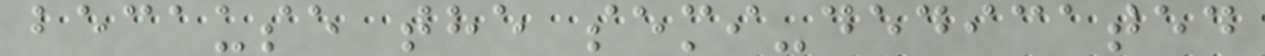because the semi-dedicated
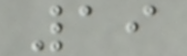19
